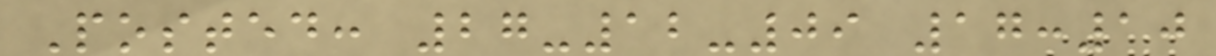Posted: 27-12-09 17:10
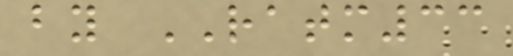by RATM33
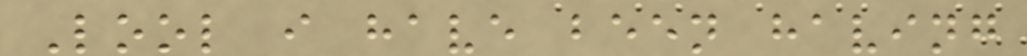Lool i have been having
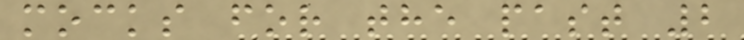mocks for the past 2
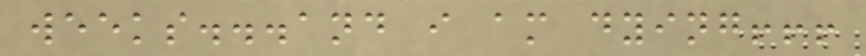weeks...and i am dying!!!
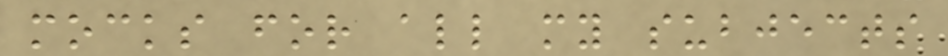mocks for all my subjects
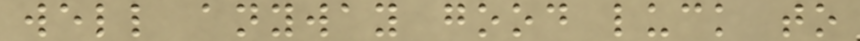well anyway good luck to
